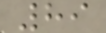89
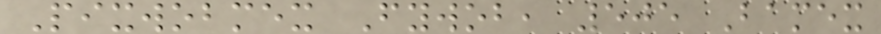Pixwobmex Fywob, 505 Bamex
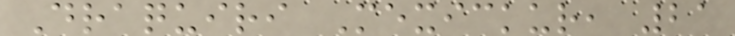Draquiri Mexickur, 21
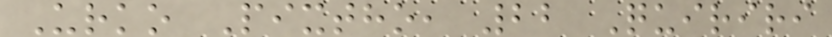Urko Pixtho, 22 Quiriri
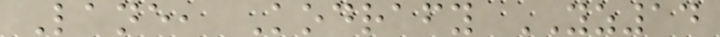Lane, Kodrafy YZ14
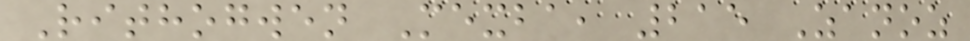Rithogwen Mexba, 215 Zanoz
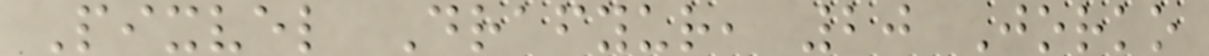Pixvel Drafyur, 20 Jorko
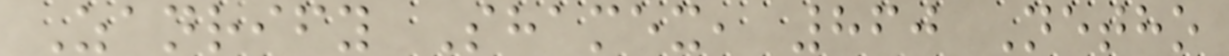Zanrify Shamex, 860 Netho
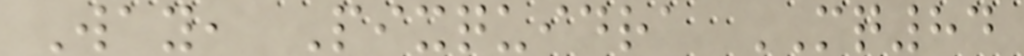Way, Pixquidra MQ84
